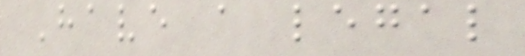Have a legal
